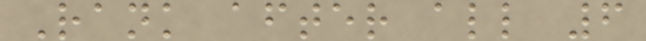Rank after all 6
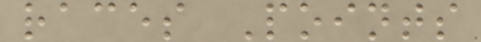races Points
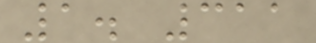1. 311
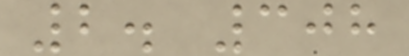2. 308
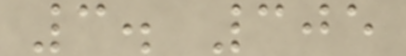3. 305
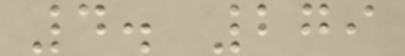4. 279
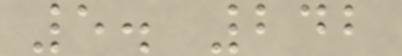5. 242
